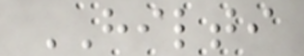HILTI
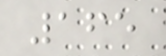165
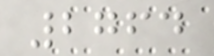2764
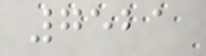7521
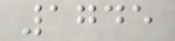1745
